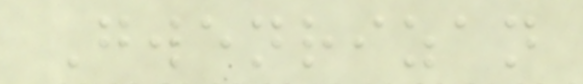Gwenrizan
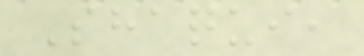Shaqui,
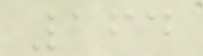164
